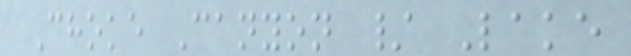Choke Canyon / Lake
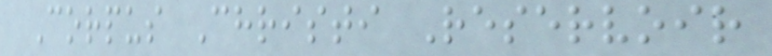Corpus Christi Reservoir
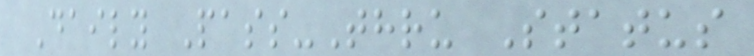Daily Pass-Thru Status
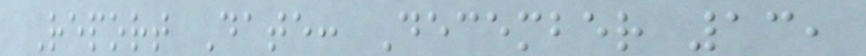Report Date: December 13,
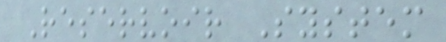Reservoir System
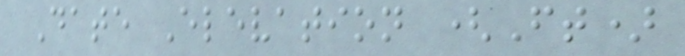Date Elevation (Ft)
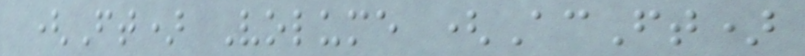(Ft) Volume (AcFt)
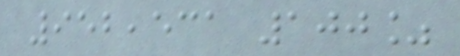952,531 100%
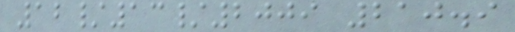12/13/2009 210.9
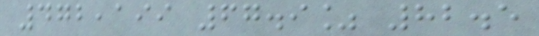472,199 67.9% 82.5
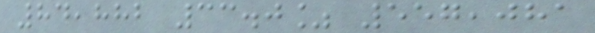84,882 33.0% 557,081
